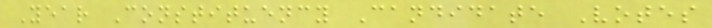Year Constituency Candidate Votes
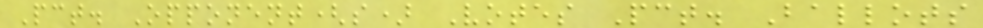Pct. Opponent(s) Votes Pct. Ballots
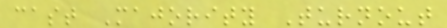cast Majority Turnout
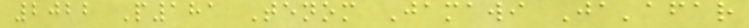2022 P181 Tenom Jamawi Ja'afar
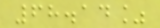68.14%
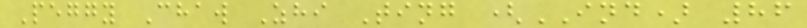Peggy Chaw Zhi Ting (IND) 86
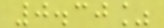0.30%
